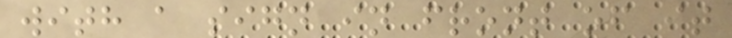with a sign in front of it
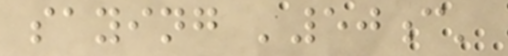saying '50c'
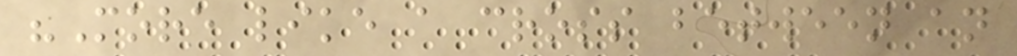"More like a cross between an
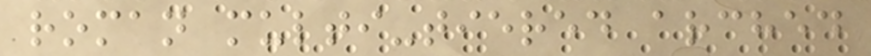roman multi-tiered arched
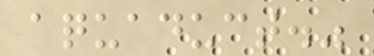aquaduct."
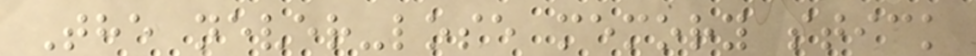The never-lose memory stick
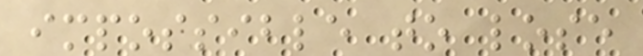impossible to lose
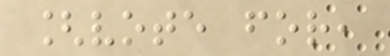[vote for,
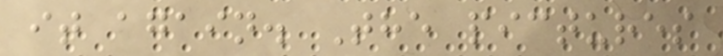it again. The pictures
